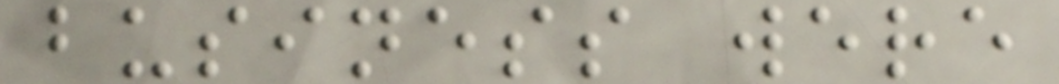business were
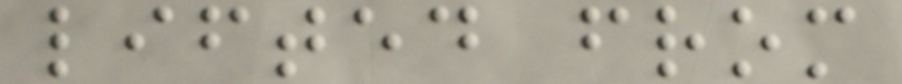lifted from
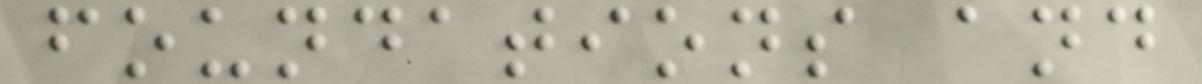foundations and
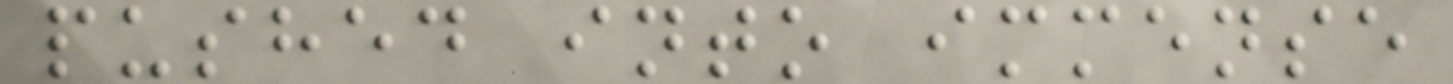pushed into immense
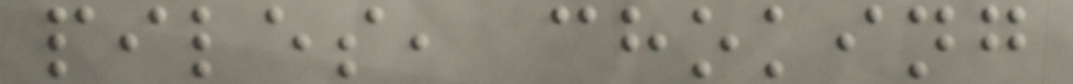piles, choking
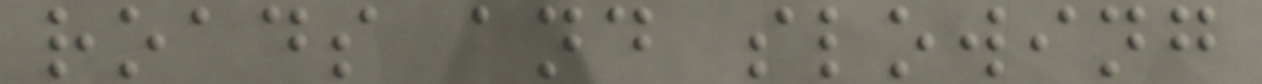roads and slowing
